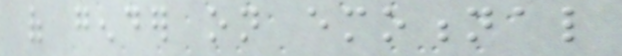of gender on emotional
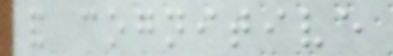and cognitive
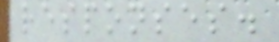responses.
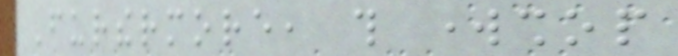Furthermore, this workshop
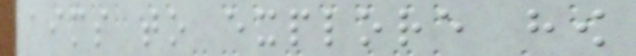aims to explore how
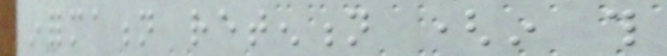information retention (in this
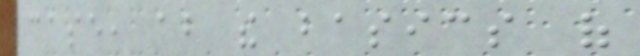case, about the basics of
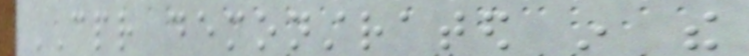CPR demonstrated in the
